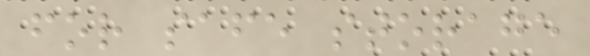for safe storage
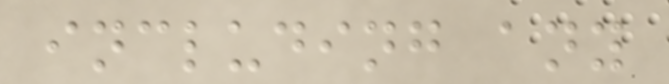including any
